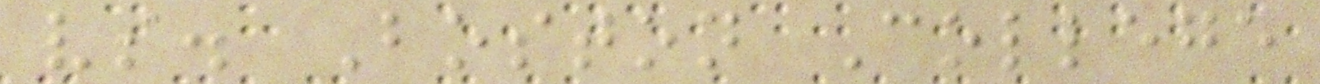vs. Boston College
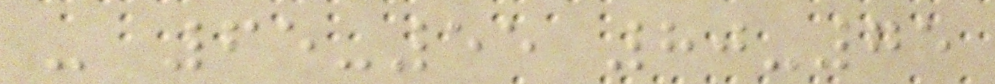- 65-55 80-75
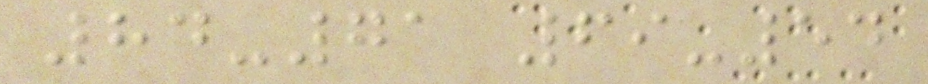84-71 69-54
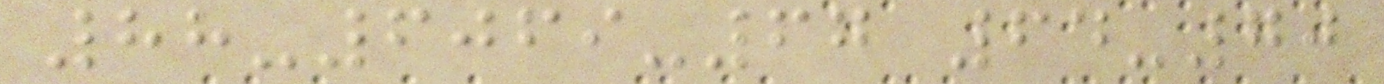88-6069-67 64-70
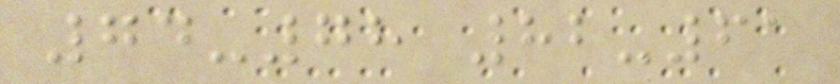74-78 82-61
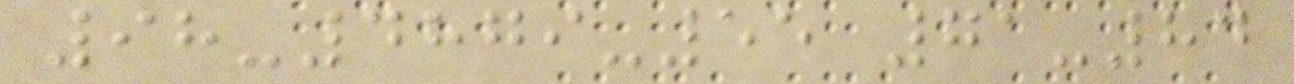98-4879-55 71-84
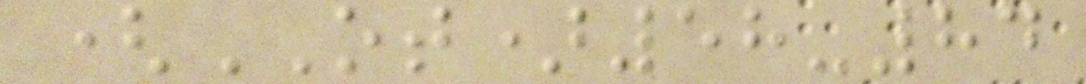(OT)58-84
